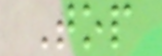Top
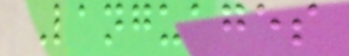Languages
